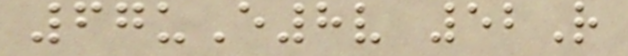67uE8v 52R
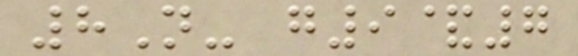8N- g9&7
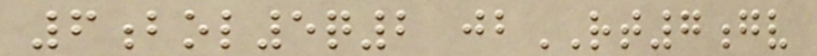6bol5q2 jbRT7gv
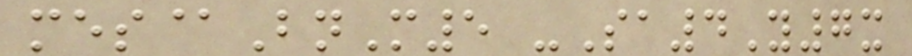mes@BnM5 -Sa4Y7x
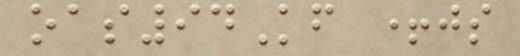oas94Kf +js
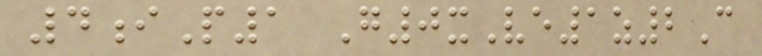4iP1 G0xVe1z2C
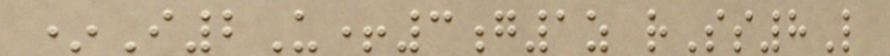*I2U+3g1z rSs8L
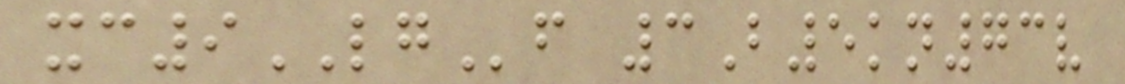xc9LGf 3B5kn73v
